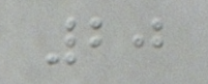20
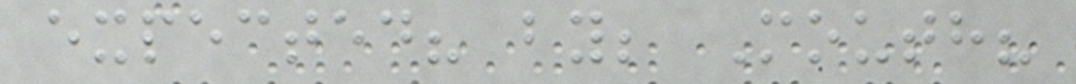expected? by; Mouth?
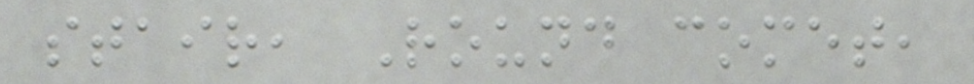stair, Round comet,
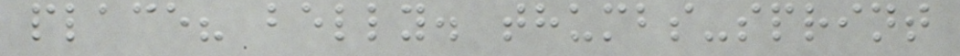place? belly. thumbs-sprint
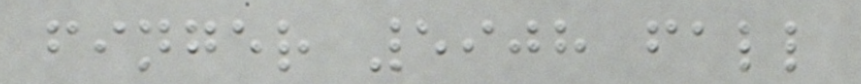finger 5908 fall
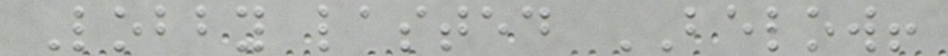Lobby lasted BELOW!
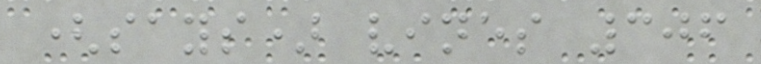(says) vines 306
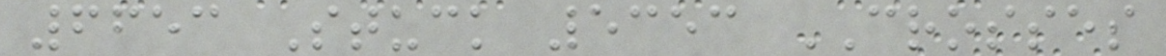6653 Stuck 5353 CROSSES
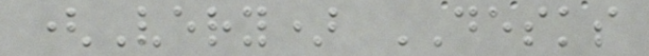(Very) DESKS
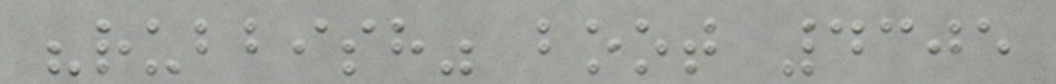"rubbish" boot 4305
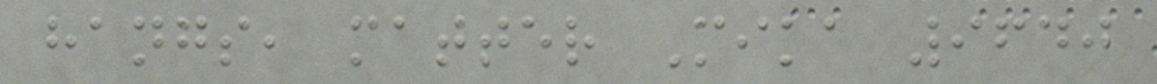hangs, matter Mika 9640
